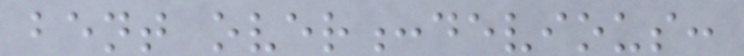bent over:devious:
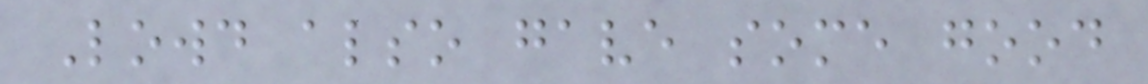Lowd also gave some good
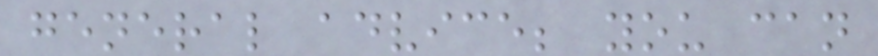general advice; you can
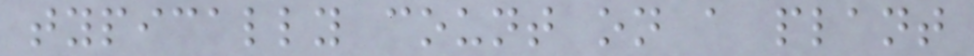typically count on a plant
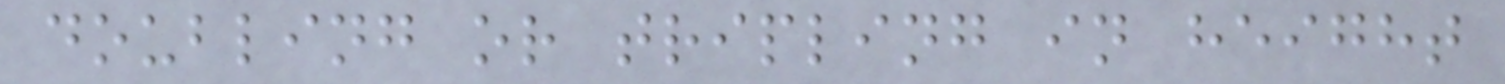doubling or tripling in height
